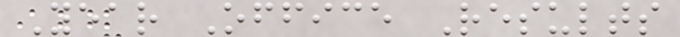Year Office Results
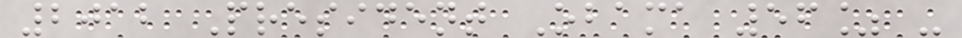2012 President Obama 56% -
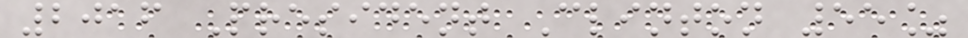2016 President Clinton 55%
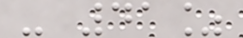- 41%
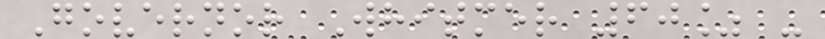Governor Whitmer 60% -
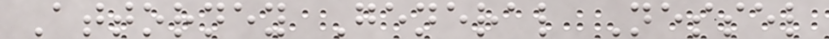Attorney General Nessel
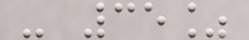- 35%
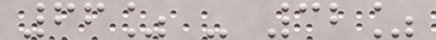66% - 32%
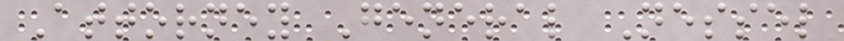Attorney General Nessel
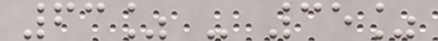63% - 35%
